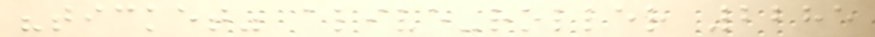"ticket" alive-roller 2285
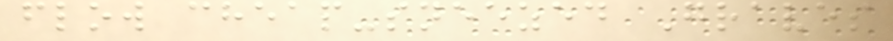flow cheap-sneezed Graves
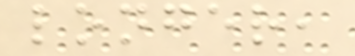longer,
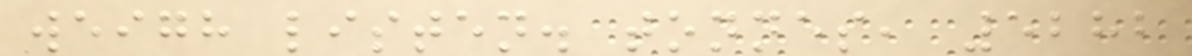weigh listen. tonnes, 5282
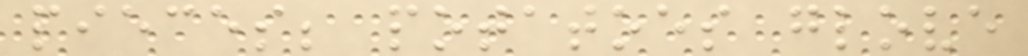pieces; potatoes glove
